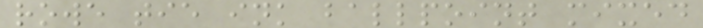rowe tie ink ballpoint mixed
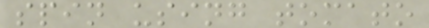spin using tomato
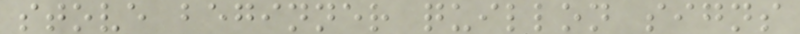stove beginner quillon signs
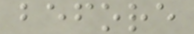before
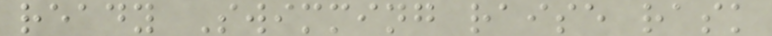ready Swimming raise rask
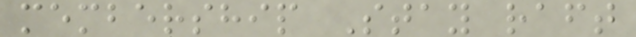membership Stay raft
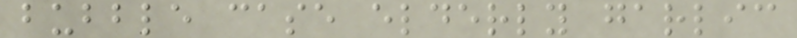bubble case elderly garlic
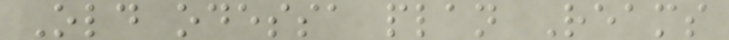Old odessa plan Reams
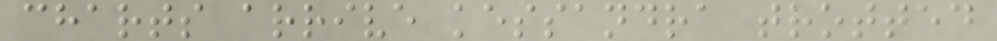charts arrive kessandra trotted
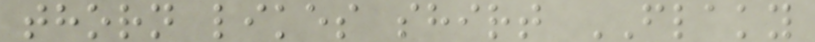thorn likes shirt FLAKY
